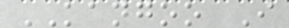KANGOO I
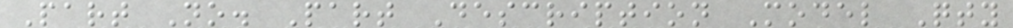Part No. Part Description Model Qty
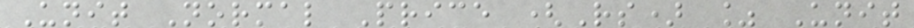Unit Normal Price (Rs) % Unit
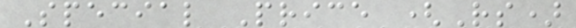Special Price (Rs)
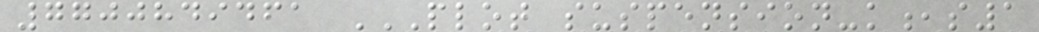7700849461 PLOT SUSPENSION-K,S1
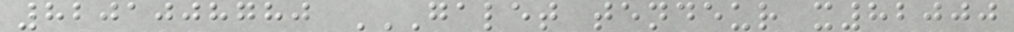8201008780 GALET TENDEUR X82000
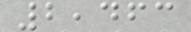2,463
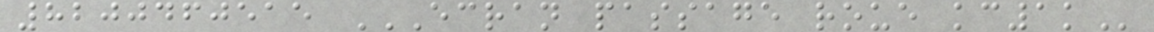8200460515 ECRAN PASSAGE ROUE KC1K
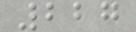227
